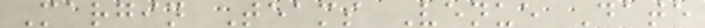Margin Teams Venue Date
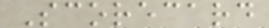Scorecard
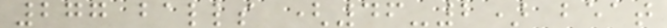277 balls (46-2) beat
